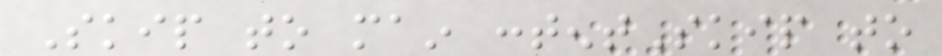Skip to main contentSkip to
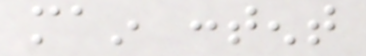main content
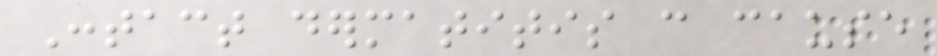Contact dermatitis can cause
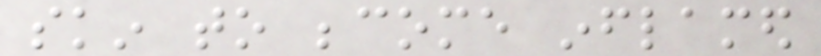skin to become inflamed
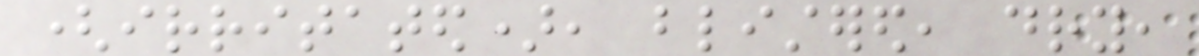(irritated), blistered, dry,
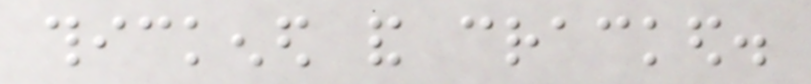thickened and cracked.
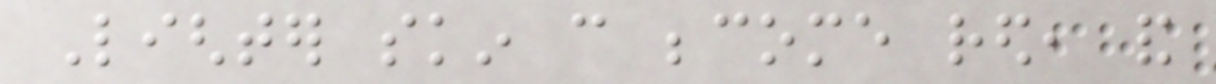Lighter skin can become red, and
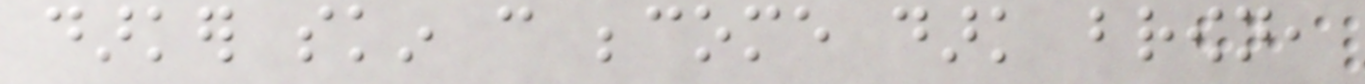darker skin can become dark brown,
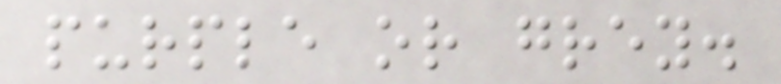purple or grey.
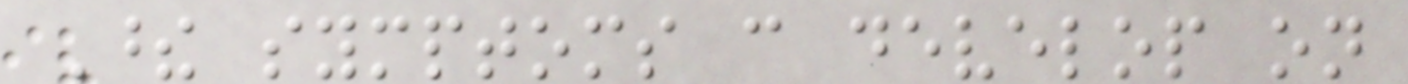These symptoms can develop on
